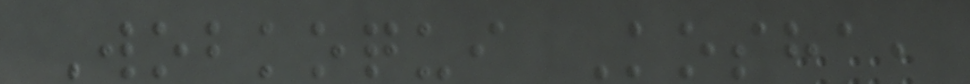Wobkoqui Kosha,
